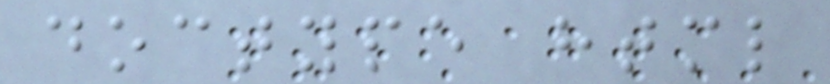doctype html
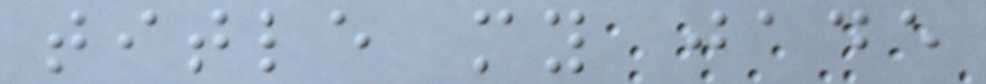title my jade
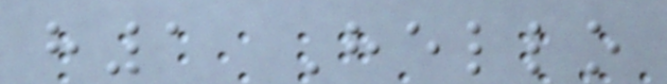h1 Hello
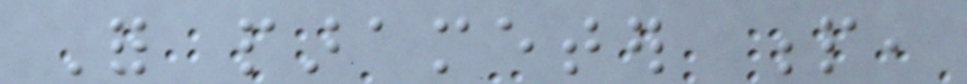For parameter p,
